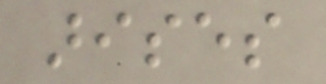arises
